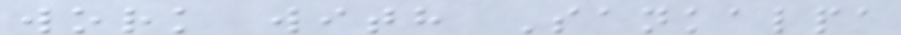work with Sankalpa
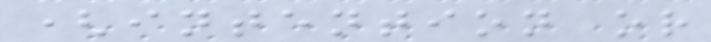(intention or
